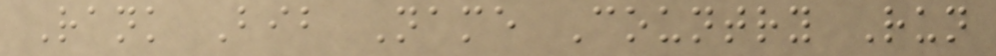Rank Bib Name Country Run
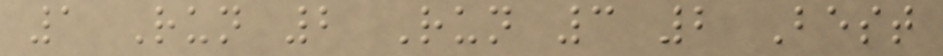1 Run 2 Run 3 2 Best
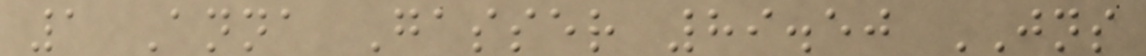1 Anna Gasser 89.50 JNS
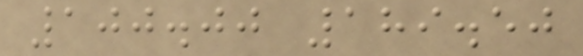100.00 189.50
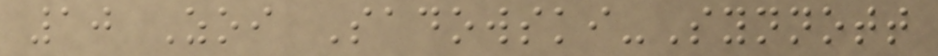10 Zoi Sadowski-Synnott
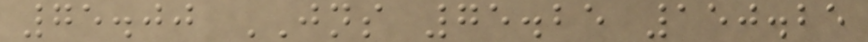75.00 JNS 75.25 150.25
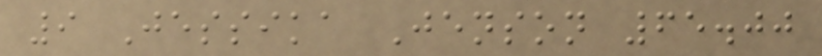9 Jessika Jenson 65.00
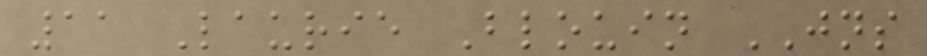11 Laurie Blouin JNS
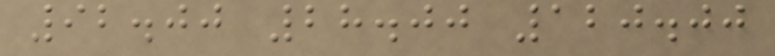92.00 28.00 120.00
